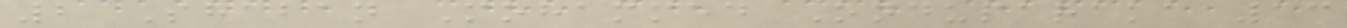2 Shaban Mohammed Onduparaka 13
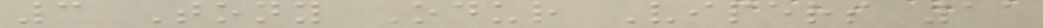3 Tony Odur Vipers 11
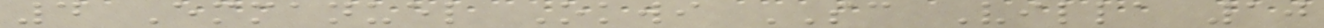4 Emmanuel Okwi SC Villa 10
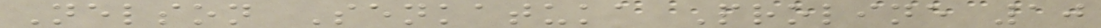Nelson Senkatuka Proline 10
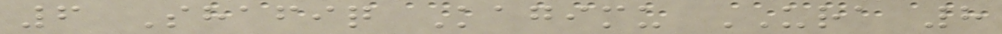6 Shafiq Kagimu URA 8
